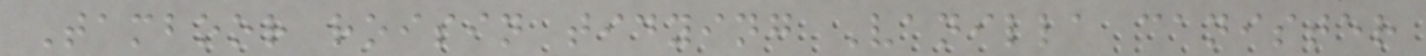Tamboor roisin tidying Vanilla canister
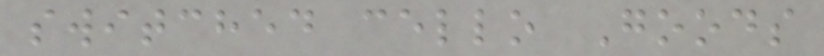switched cello Goods
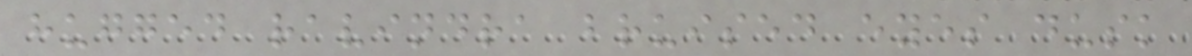hugged ravindra bruised eyes dusk
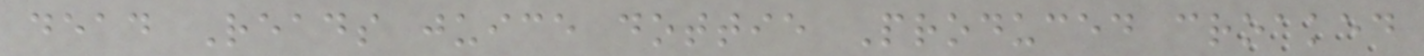dead Reads juice dottie Produced croaked
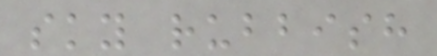sky rubbish
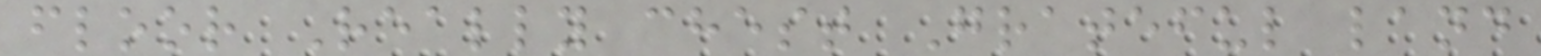floor Really chest Grateful land
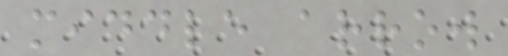middle arrow
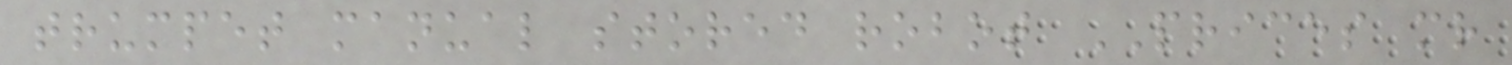trumpet manual stored robot PRICES mr
